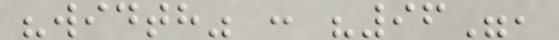"width" : "96",
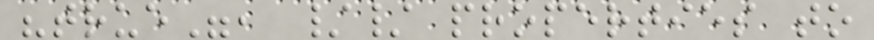"true", // properties to
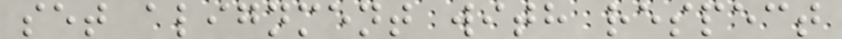set alignment with respect
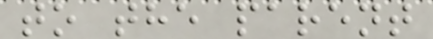to the parent
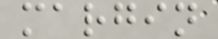margin
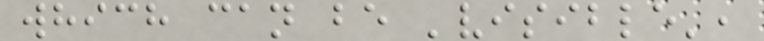which can be 'visible',
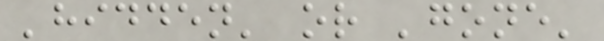'hidden' or 'gone'
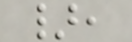},
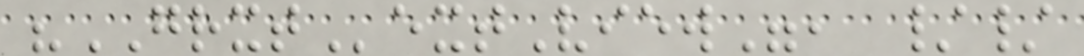"GRXTextView", //
